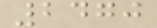2470
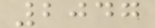2047
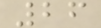26
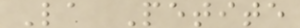La Petite
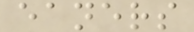eaners
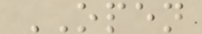OPEN
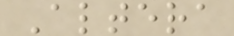Altera
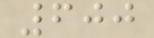600
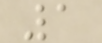1
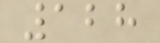128
